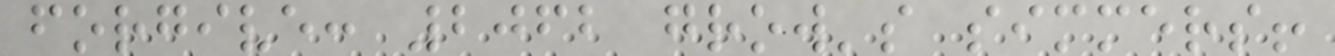forgive: 2062 grow's simmers!
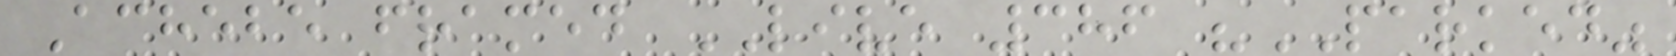Achebe framed LIVE 386 "PARKED"
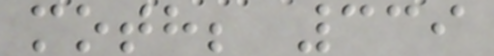moth; 339
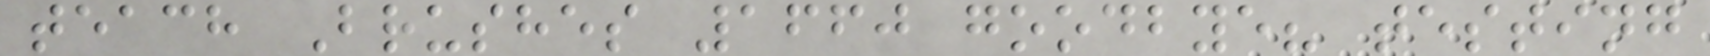teach Brushes 1660 goodbye? testing
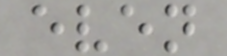even
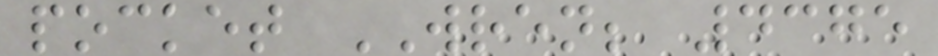pocket WREN; 4375
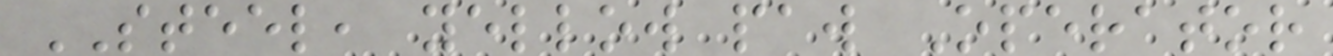STEEL, yellow paw Operator
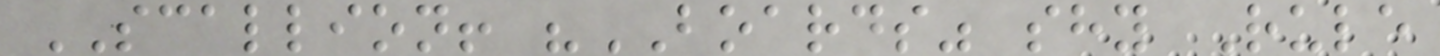SCALLION! "BOARDS" shy Rule
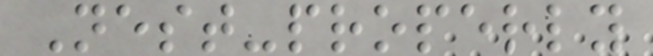Nest-properly
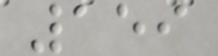159
